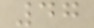47
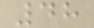48
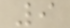9
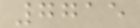7715
